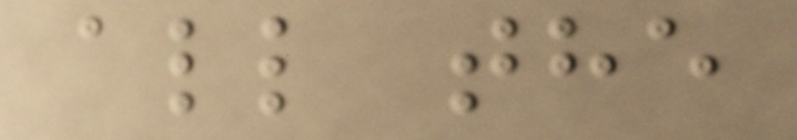all the
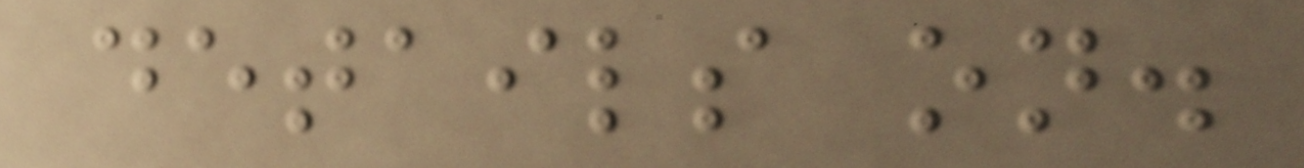details on.
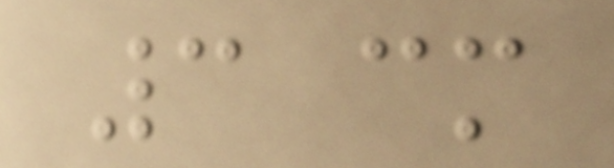3 cm
